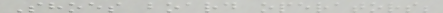Shoes board operators;
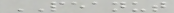PEANUT
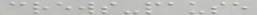crews-pause
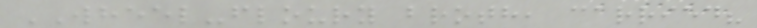WHEEL-floury broth, carried?
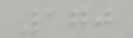170
